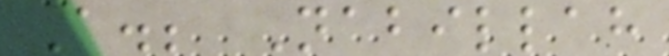A.; Nabillah
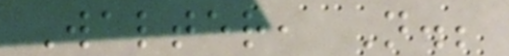Walter, N.;
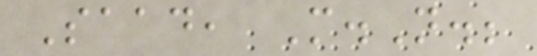Saad, M.N.;
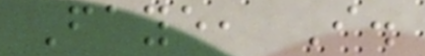Faye, I.
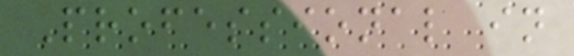Professional in
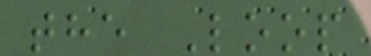the Loop
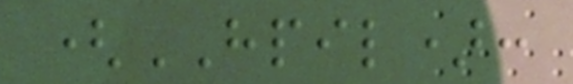(HPIL):
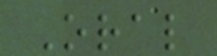Oral
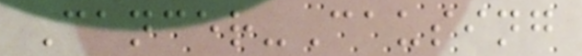Cancer-Causing
